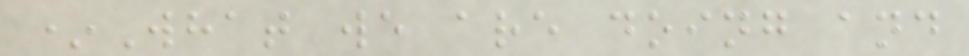*What we are doing and
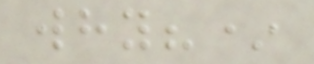why?*
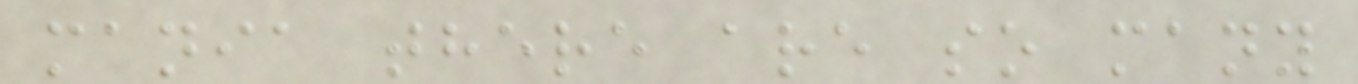mania there are so many
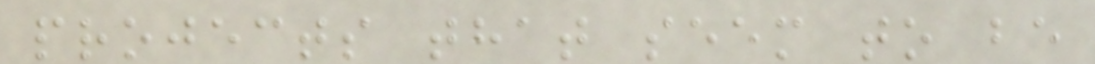projects that seem to be
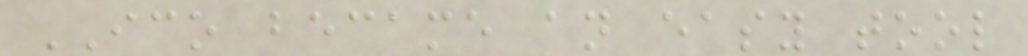ICO became an easy tool
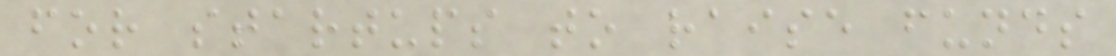for startups to raise funds
